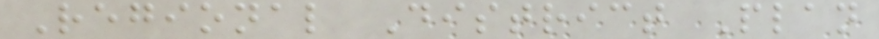Regional District Plan
